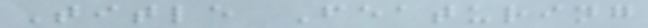Title Featuring
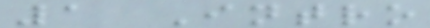1 Intro
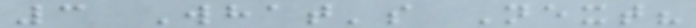3 What's Next?
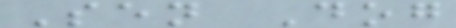Sen Dog
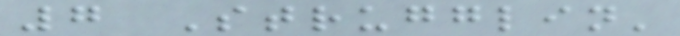7 Strugglin'
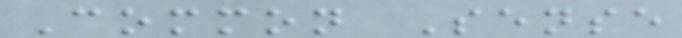Common Sense
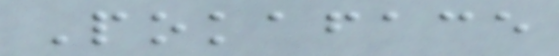Pokaface
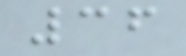36
